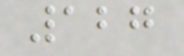127
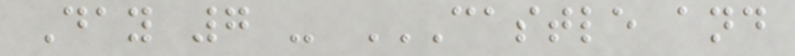Day 7 - CASTLE AND
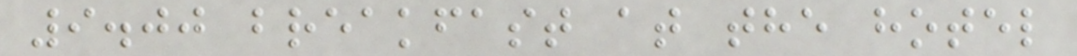9.00 breakfast at the hotel
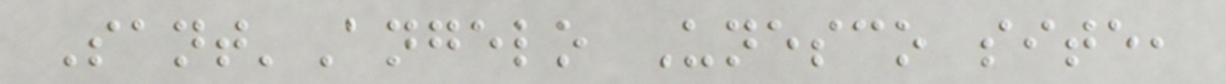Sant'Angelo Unesco site,
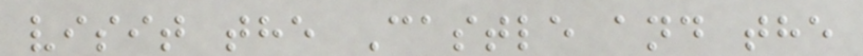visit the Castle and the
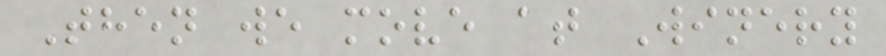Then we move at Winery
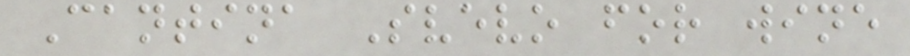Cantina Svevo for wine
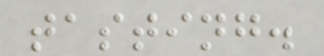tasting.
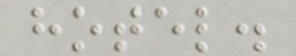hotel.
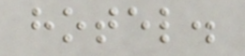hotel.
